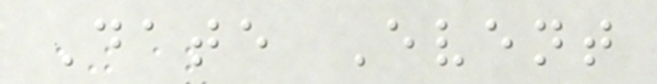Date Event
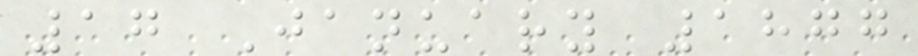17 January 1877
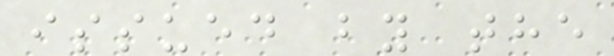issued by the
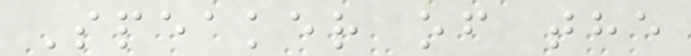Speaker of the
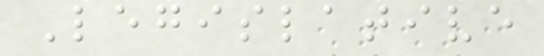Legislative
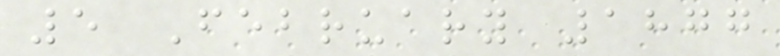5 February 1877
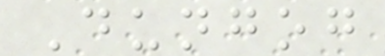Dungog
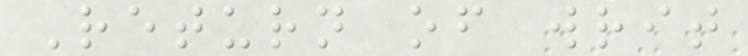Return of writ
